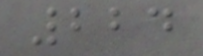224
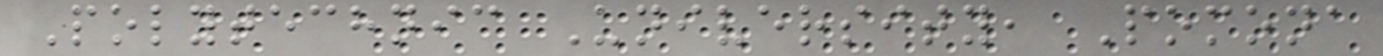Polytechnic University, Pomona
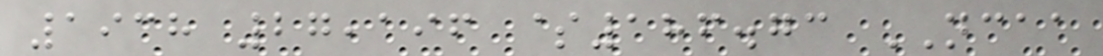1938 27,196 $186.73 NCAA
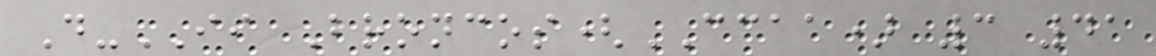D-II Broncos(CCAA) 3 41
